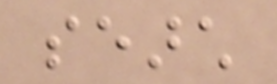search
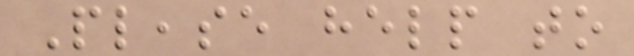Please help to
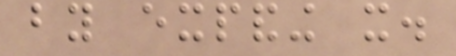by expanding it.
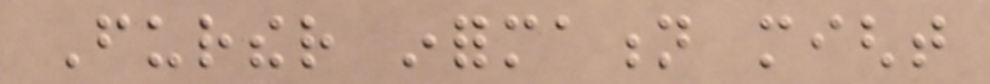Further information might
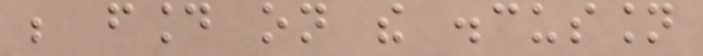be found on the discussion
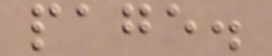page.
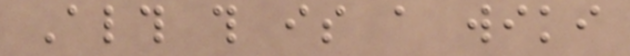Although this is a wiki
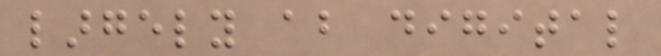largely about digital
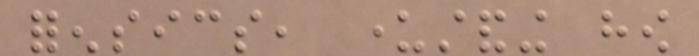forensics, understanding how
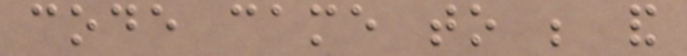code came to be and
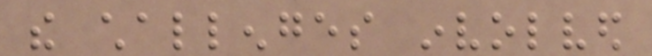the challenges involved
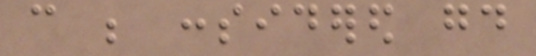can be considered good
